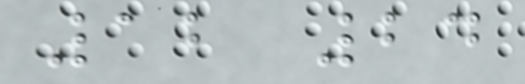12 24
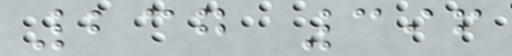237 396
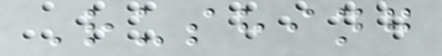Rushing
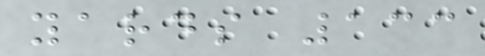yards 133
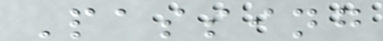Passing
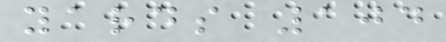yards 104
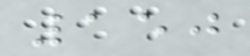150
